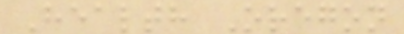Health Oregon
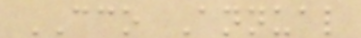CCO Annual
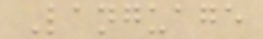Language
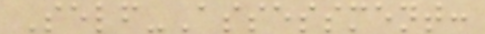Self-Assessment:
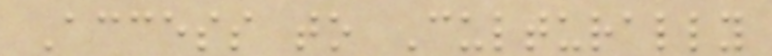Access to Culturally
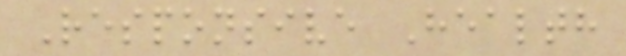Responsive Health
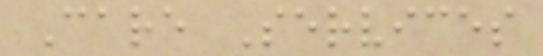Care Services
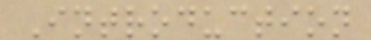Introduction
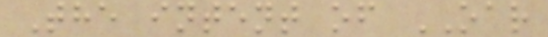The intent of OAR
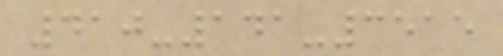410-141-3515
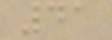41
